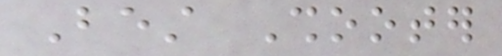Best Shooter
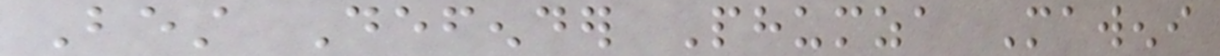Best Defender Phumza Maweni
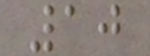10
